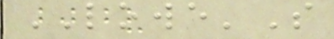LOWE'S
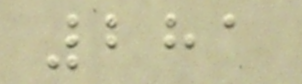281
